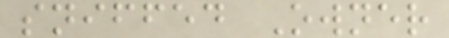sniffed Owner
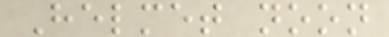Helmet noon
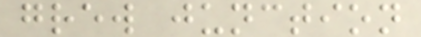grew junction
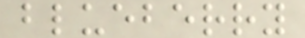blueberry
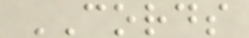CORDS
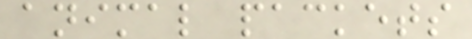animal packets
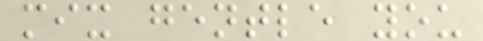mix gentle you
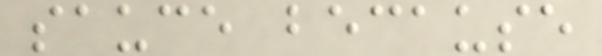sauce because
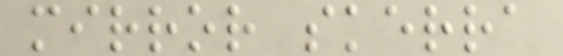mirror skerra
